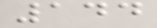144
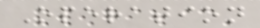Operation
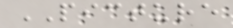PICTURE
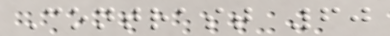Contrast 60
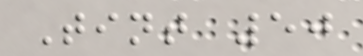Tint 50
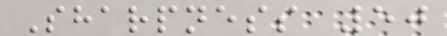Sharpness 50
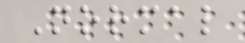Normal
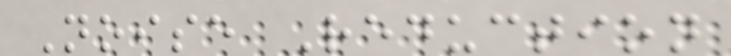Noise Reduction
